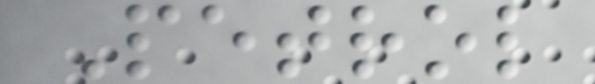Petrol
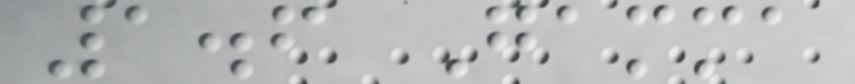1.6 Gamma
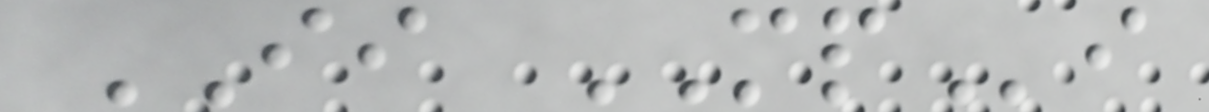II MPi
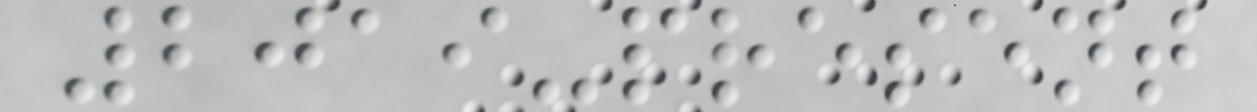2019-present
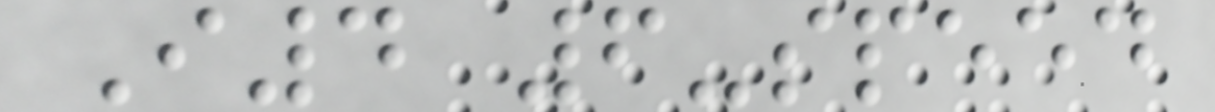I4 6-speed
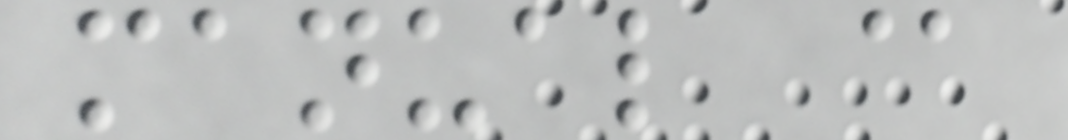manual @
